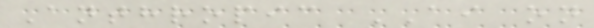Anthropic AI on
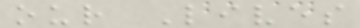our Lives
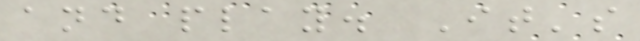and play. It's
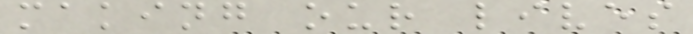making our lives
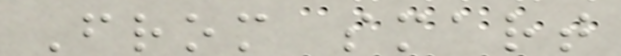From smart
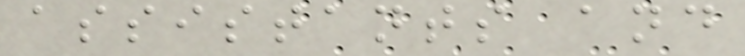assistants and
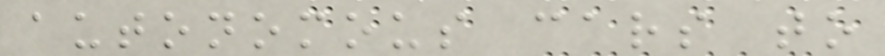autonomous cars to
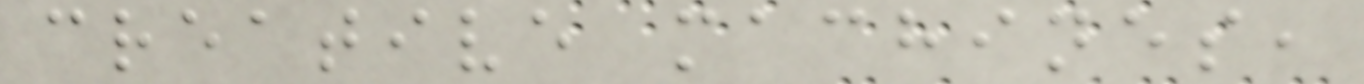creative machines,
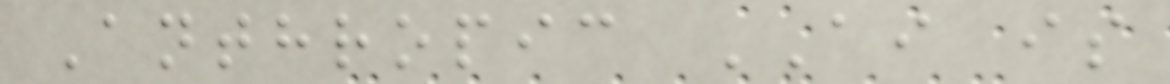Anthropic AI is
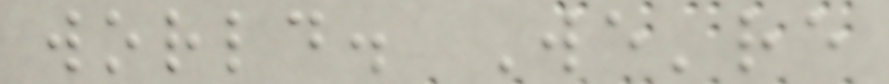world. We're
